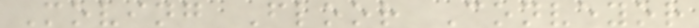Moving Floor Conveyor
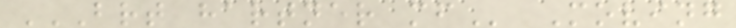BRT HARTNER MF Moving
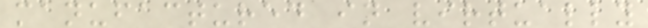manufactured in virtually
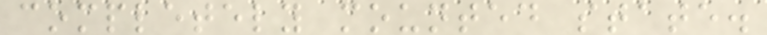completely mounted state.
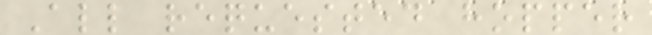All requested hopper
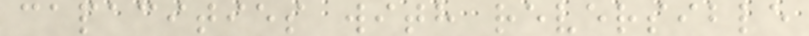capacities with reversible
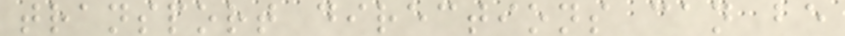transport directions can be
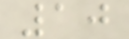10
